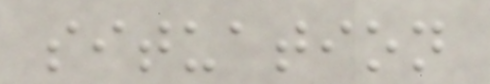situation
